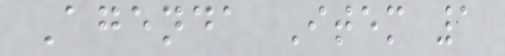Agenda Item 1
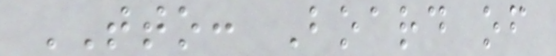TTO: Board of
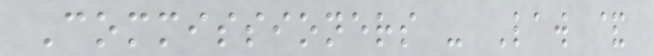Commissioners - Law &
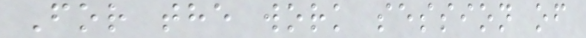For the work session of
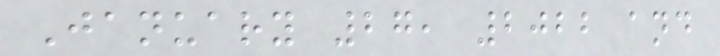January 27, 2022 and
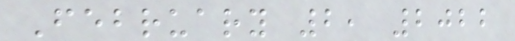February 2, 2022
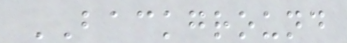BACKGROUND
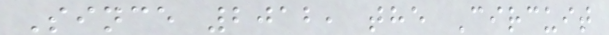Since 2012, the Circuit
